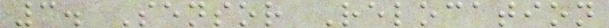3. Sensor Relocation
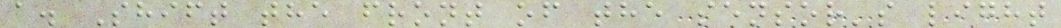a. Shift the front of the sensor's light
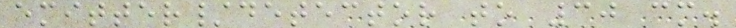emitter/detector to 30 cm.
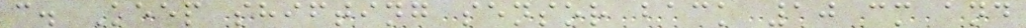c. Keep shifting sensor back 10 cm and
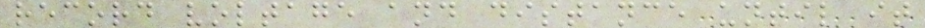record voltage and distance until it
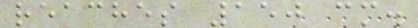reaches 150 cm.
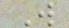W
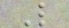L
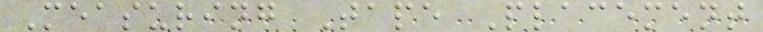Measuring Tape Placement
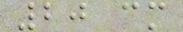20 cm
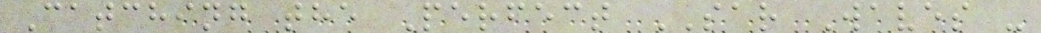Catching the Perfect SAR Waves -
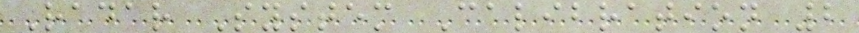Radar System Calibration 2
